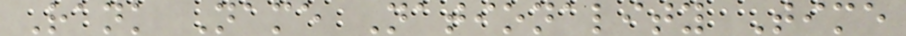Rank Name Nationality Time
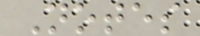Notes
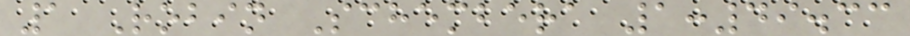1 Robin Schembera 1:49.33
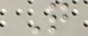Q
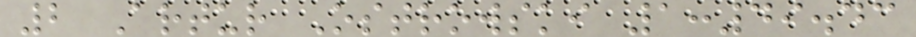2 Artur Ostrowski 1:49.43
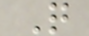Q
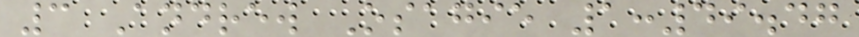3 Andrew Osagie 1:49.47
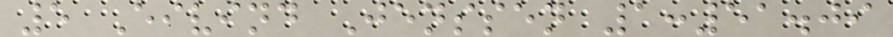5 Eivind Jenssen 1:51.09
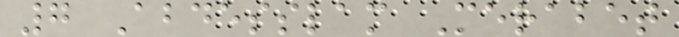7 Abdesslam Merabet
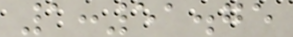1:51.75
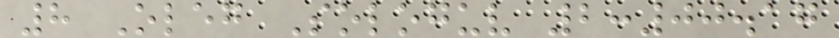8 Oleg Sologuv 2:00.17
